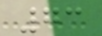73
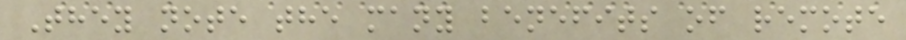They note the many benefits of remote
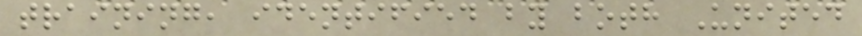training, identified by both United
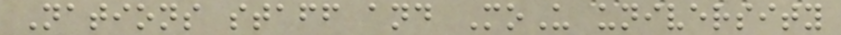Nations staff and MoU university
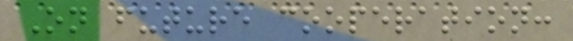On future cooperation:
